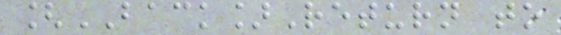[BACK]Return to
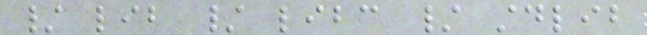/ lib / libc / stdlib
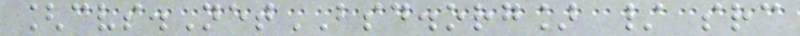[cvs.NetBSD.org] / src
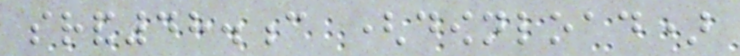srand48.c (download)
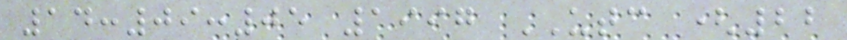14:09:05 1997 UTC (22
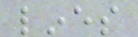lines
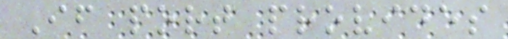If port provides
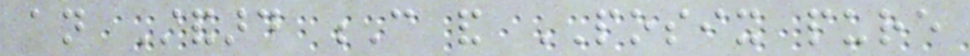an Standard C and POSIX pure
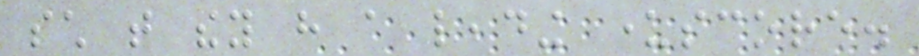such that they have a leading underscore.
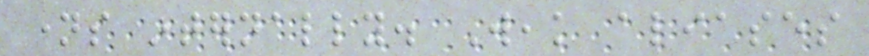names internally. Weak aliases
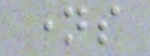names
